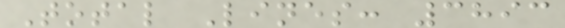Total Lines: 3893
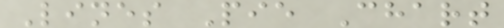Lines Pie Chart
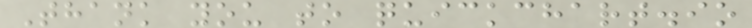Thank you to quickchart.io
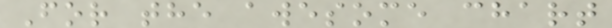For the awesome chart
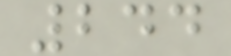244
